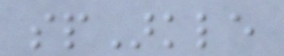spArkle
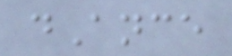dAnce
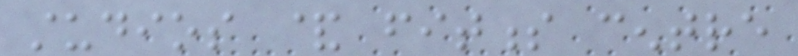studios & fitness centre
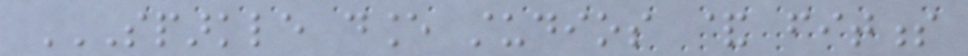SPARKLE DANCE STUDIOS & FITNESS
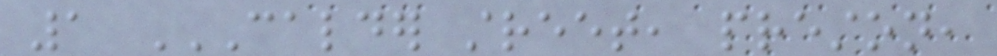1 CALDER STREET, PRESTON,
